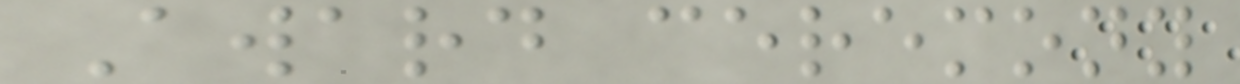Award ceremony
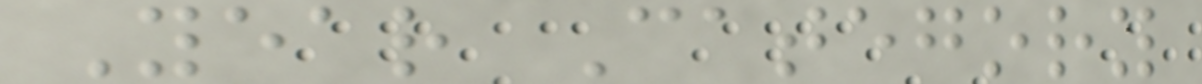Year Category
